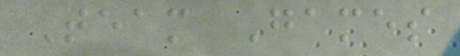Team Games
